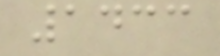1433
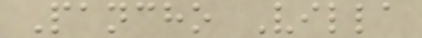Pancho Villa
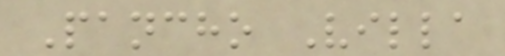Pancho Villa
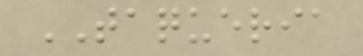TAQUERIA
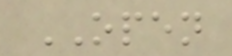OPEN
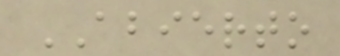ABIERTO
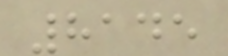8145
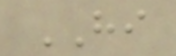HI
